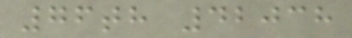76th 42038
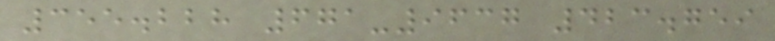355.228 671-9637 423.759
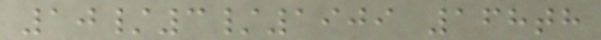10/3/1909 168th
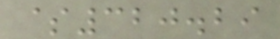$320.29
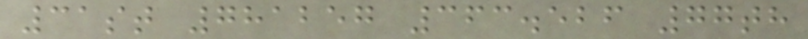31st 781257 363.526 77th
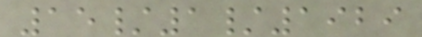15/1/1929
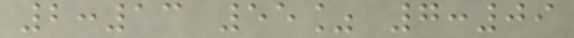2:13 55% 7:09
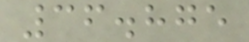36.875
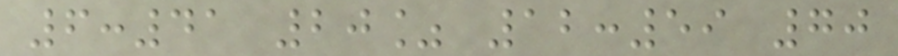6:41 20% 12:59 70
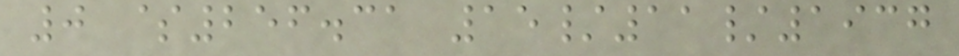0 $256.31 15/11/1937
